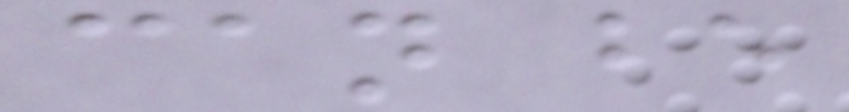can be
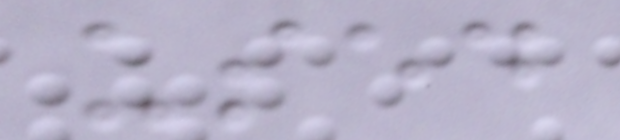used
